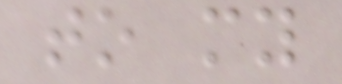to my
